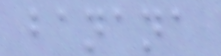banana
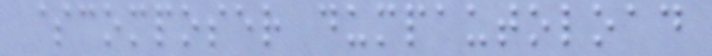$composer dumpautoload
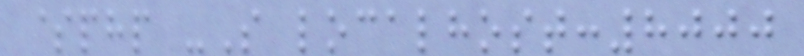$php -S localhost:8000
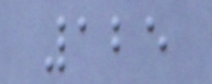125
